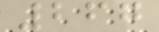267
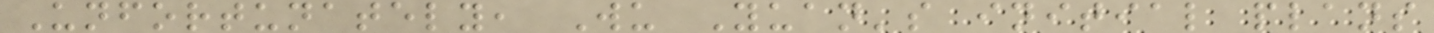Unfortunately, Wu Yuan's initial plans
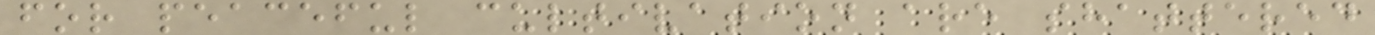for peaceful cultivation are shattered
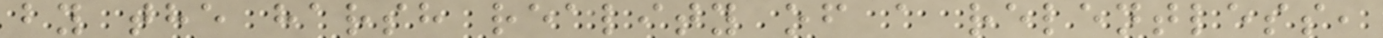by the harsh reality of a relentless,
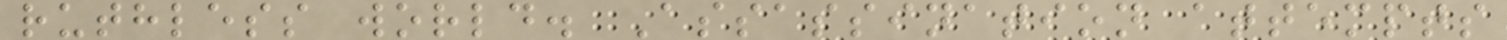ruthless world. Assassination attempts
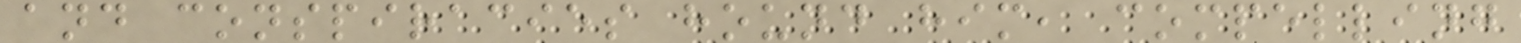and conspiracies hound him, compelling
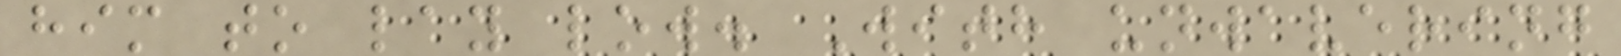him to lay low. With unwavering
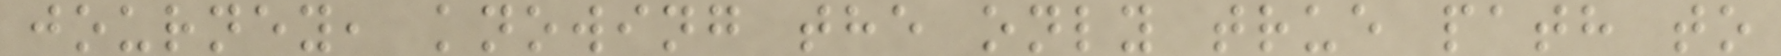journey, knowing the only true path to
